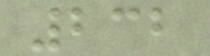232
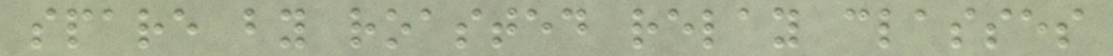spare by roasted relay classes
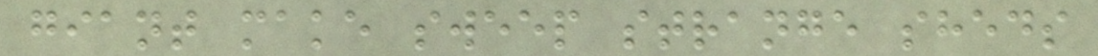giant make sweep strange sheds
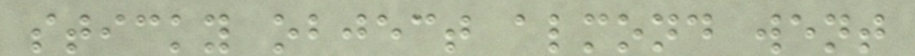sticky object almond went
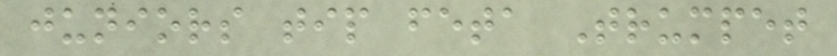juniors tip feta Trumpet
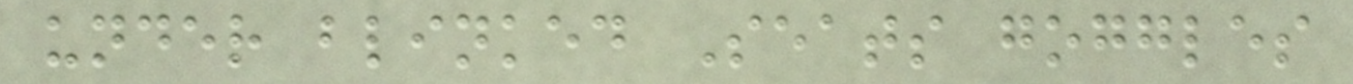under blinked Seats goggles
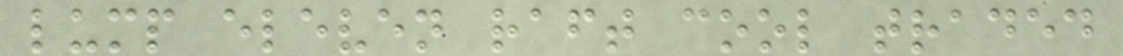lump eleven raft cool traded
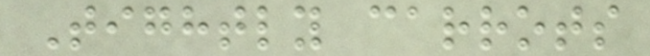Tightly carrots
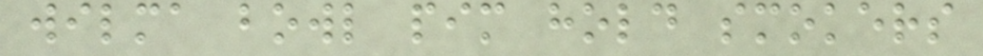wilma bowl pim hold smokers
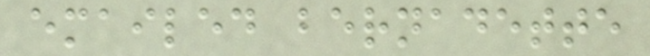emailed bernadette
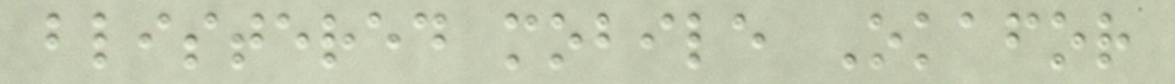blistered mobile Okafor
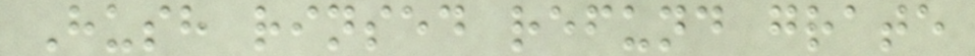Hush rinsed refund grate
